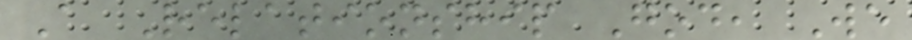A Relationship God, We
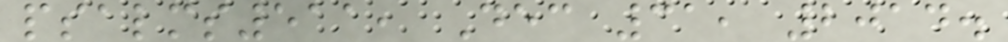psalms511, Dec 31, 2014.
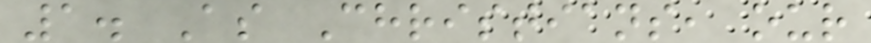1. As Christians, our
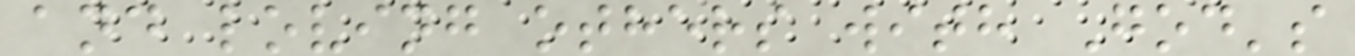and loving others with God's
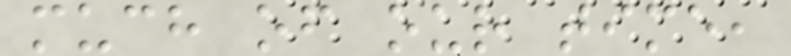much of our time,
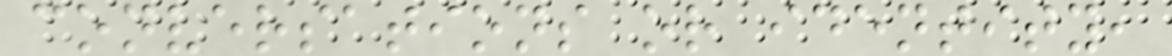conversations or identity,
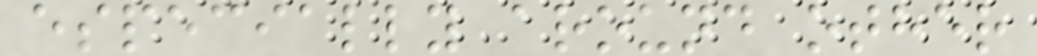especially around other
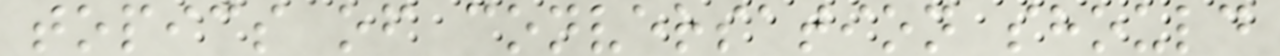topics of conversation should
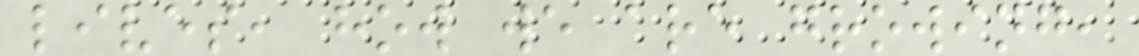lives, how we are growing,
